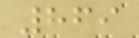869
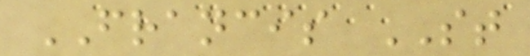FRANCIS ST
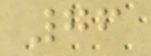76
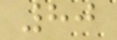80
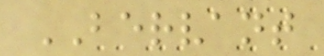BERVANT
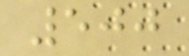500
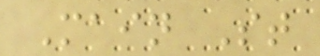Main St
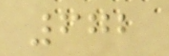672
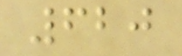620
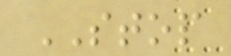STOP
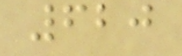620
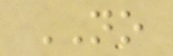NO
